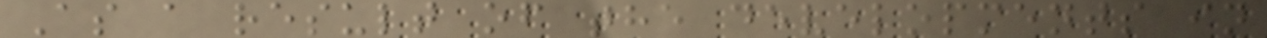As a result of the developments in
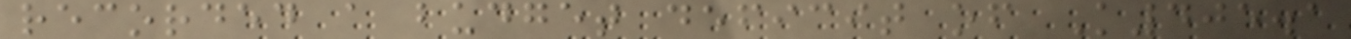recorded a budget deficit of K405.1
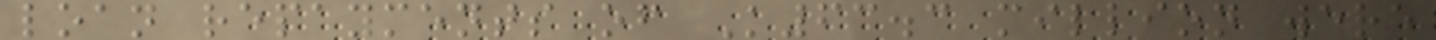loan repayments of K63.3 million were
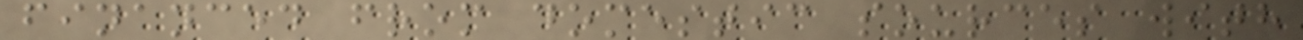financed from domestic sources with
